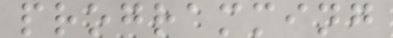programming
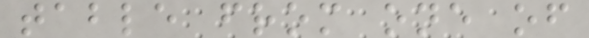table from one of
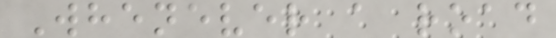Whenever a road
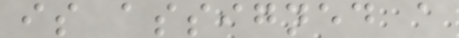is assigned a
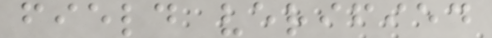field verified
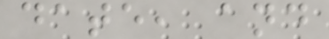date, and
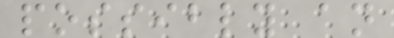possibly an
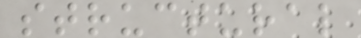structural
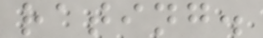rating.
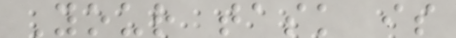Your task is
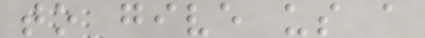to give us a
